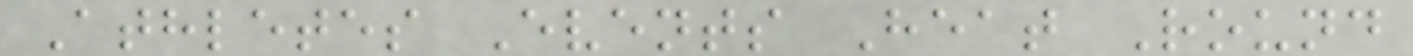Athletes Events Heat Round
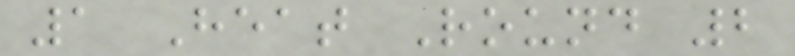1 Heat Round 2
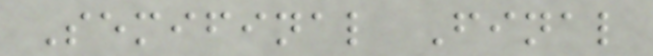Semifinal Final
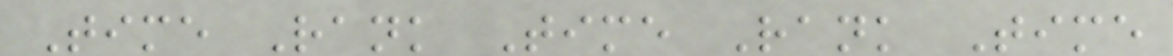Time Rank Time Rank Time
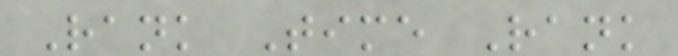Rank Time Rank
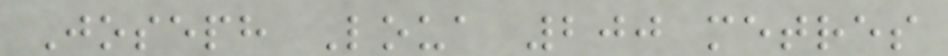Joseph Loua 200 metres
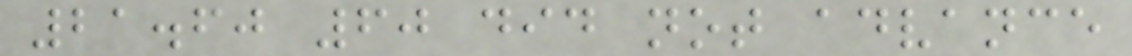21.60 60 did not advance
